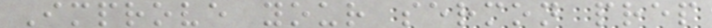Improve your sermon prep
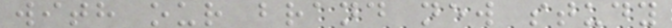with our brand new study
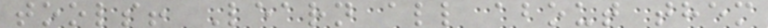tools! Learn all about them
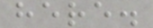here.
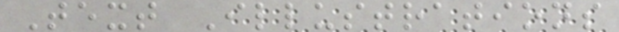Text Illustrations
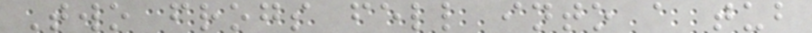Two frogs fell into a tub
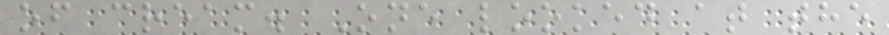of cream. One looked at the
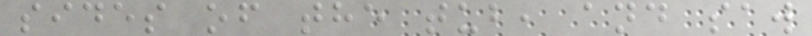sides of the tub, and saw
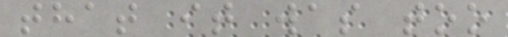that it was too
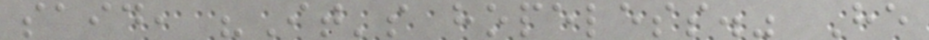said, "It's hopeless." He
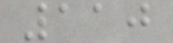110
